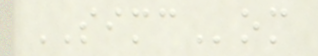SIMCom
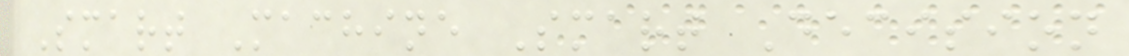Smart Machine Smart Decision
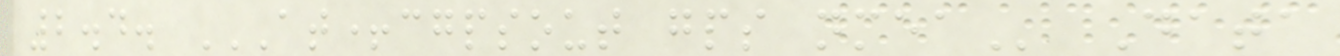2.4. AT+CGPSOUT GPS NMEA Data
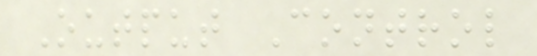Output Control
